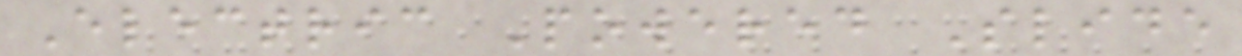Electric Powered Slide
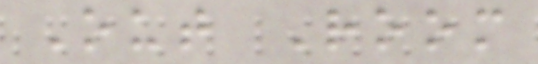Out Room
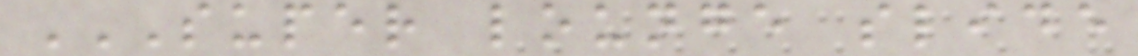SUPER LOUNGE SLIDE
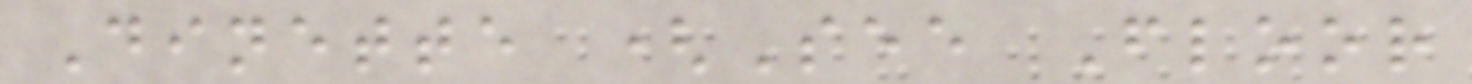Dinette (See Floor
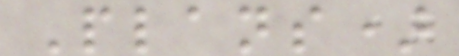Plans)
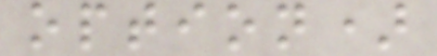option)
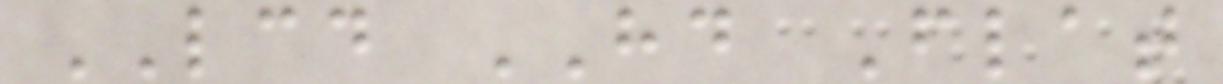LCD HD Flat
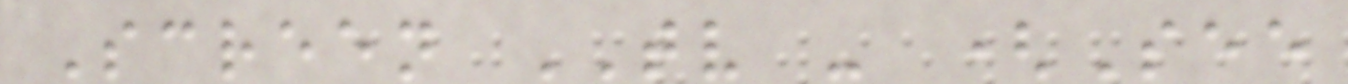Screen TV - (See
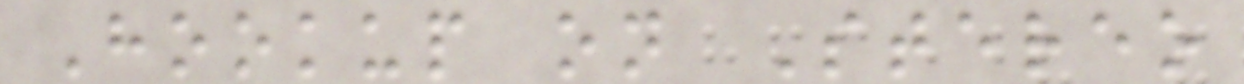Hookup on Stereo
